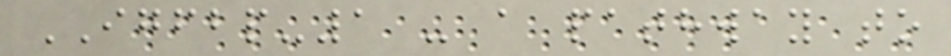IGFBP-1 - a pathway to
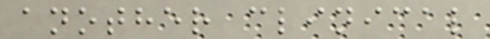another clinical
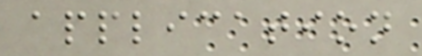application
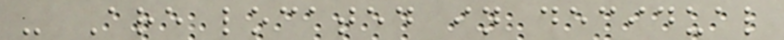- Are located in decidual
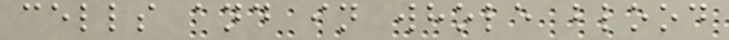cells and in whole blood
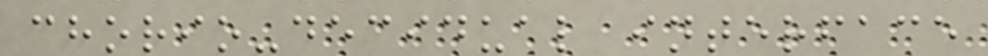chorio-decidual interface
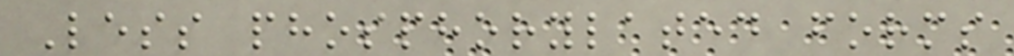Less phosphorylated forms
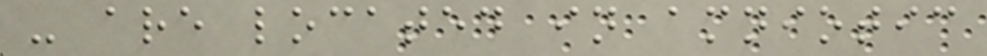- are located in amniotic
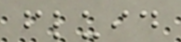fluid
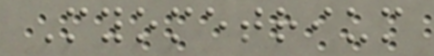Myometrium
